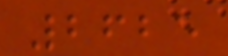2625
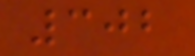302
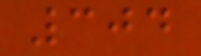304
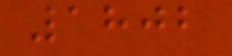1802
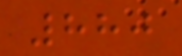880
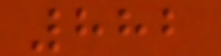882
